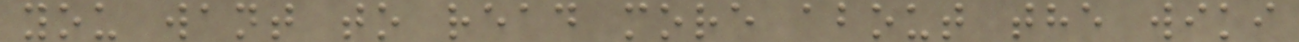you want to read more about the wiki
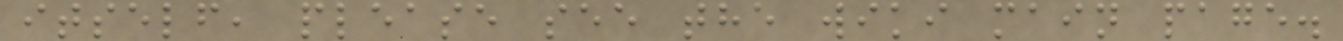itself, please see the wiki main page.
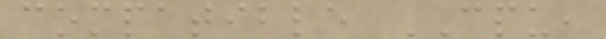compatible CPU,
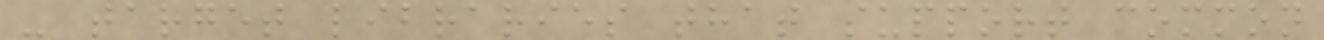- target libraries that support common
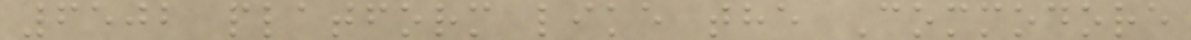6502 platform like the Commodore
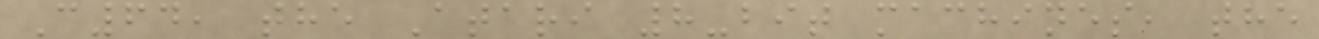C64, the Atari 8-bit machines, the
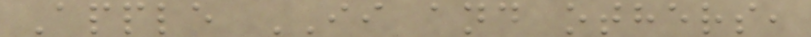Apple II and others,
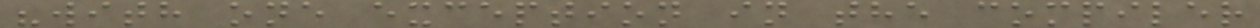"with one exception in the compiler
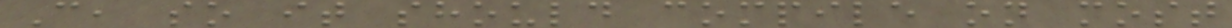C, so it should compile on most
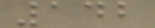142
